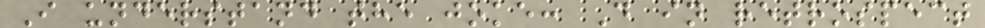I understand the joke: D in retrospect
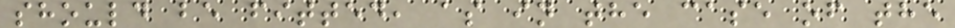should be fitted, as in the case of the
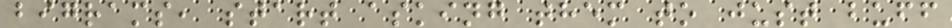bigrams, start asking them to just buff
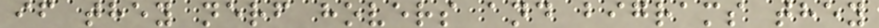if they nerf hovers and bigrams they
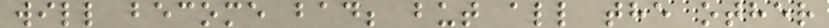will become bad; but all the other
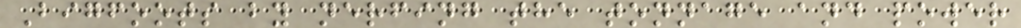Bigfoots by nerfing the tonnage and power
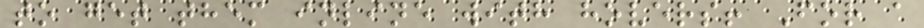to get them inline with hovers! For a
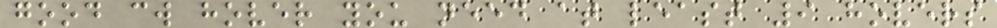good cw hover you need at least 9 hovers
